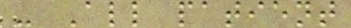- All patient
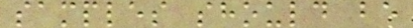samples should be
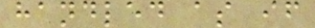handled as if
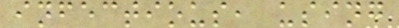infectious, using
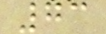73
